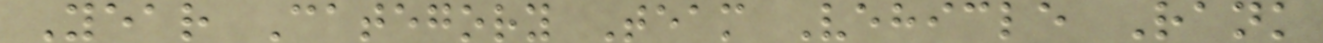Year Category Team Vehicle Rank
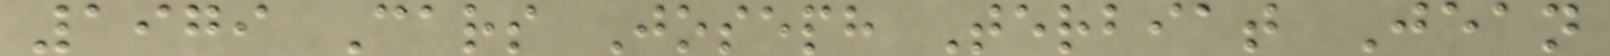1979 Cars Joseph Terbiat Jean
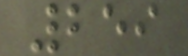259
